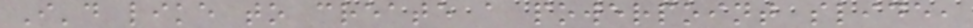I'd like to create a powerpoint slide,
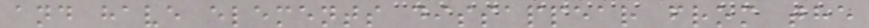and have elements dissappear from the
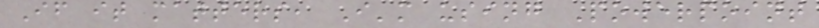If it matters, I'm using Powerpoint
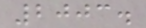2003.
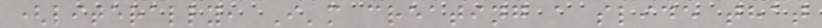(literally, I'm creating a slide that
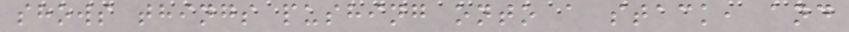shows things pushing onto a stack, and
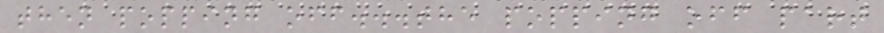then popping off...the popping off part
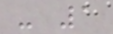- 1
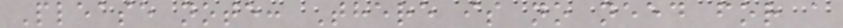Please note: There is no need for a
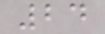24
